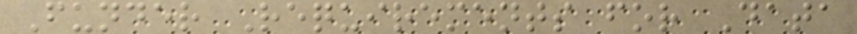Funder Requirements for Data
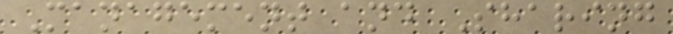Management and Sharing
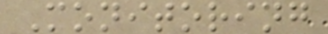Monitoring
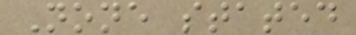None stated
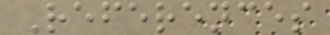References
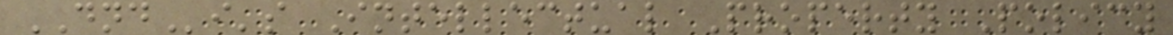DNDi's Intellectual Property Policy
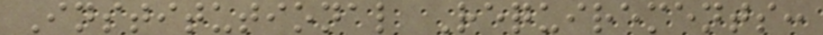Institutional Requirements:
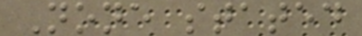None stated
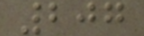207
